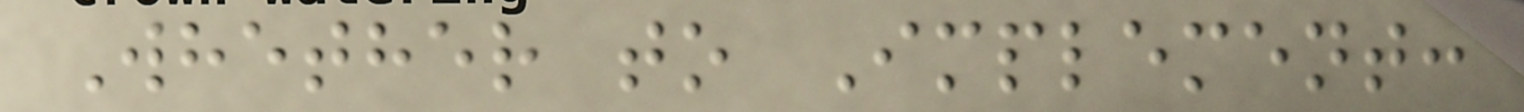Whether to Implement:
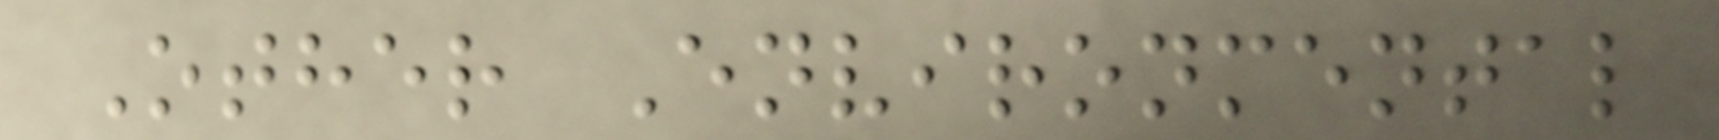Other Environmental
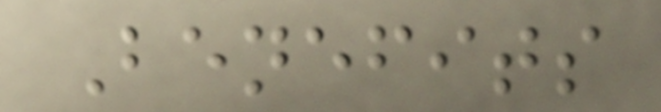Benefits
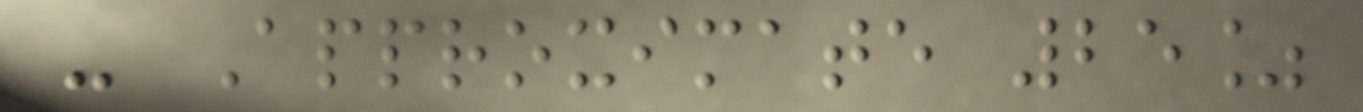- Approximate 25%
